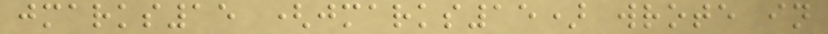jmarks15 (jmarks15) wrote in
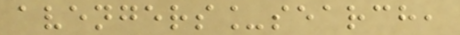avengers_search,
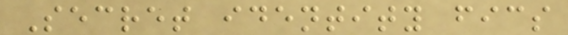Secret identity fics
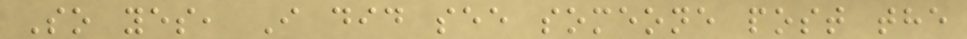So yes, I did see someone post the
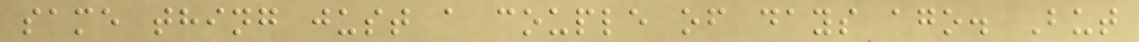same thing just a couple of days ago. But
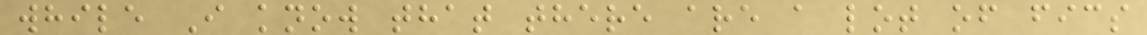while I know that there are a lot of fics
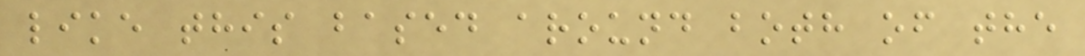like this based around both of the
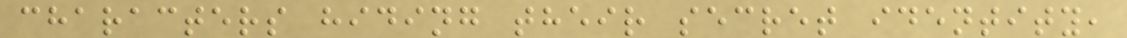characters hiding their secret identity,
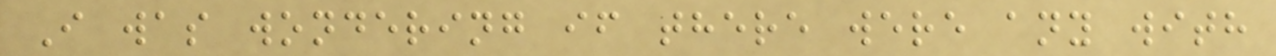I was wondering if there were any with
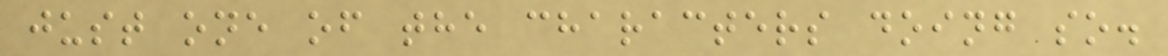just one of the characters doing so.
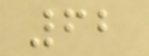62
